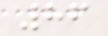86
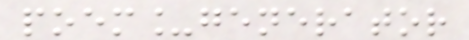poem_generator
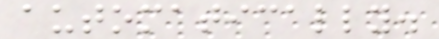automatically.
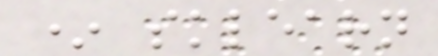* sklearn
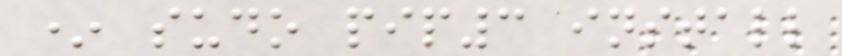* sudo pip3 install
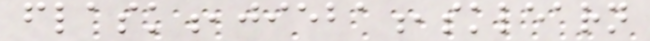flask,jieba,sklearn
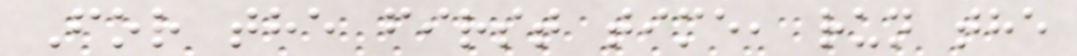For the first time, run the
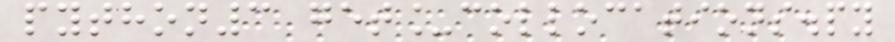python3 get_collocations.py
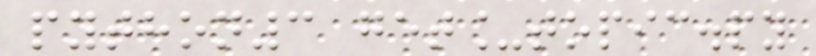python3 get_topic.py
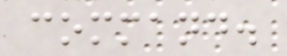command.
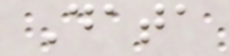Data
